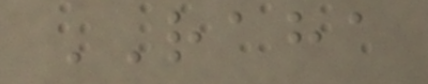RAHA
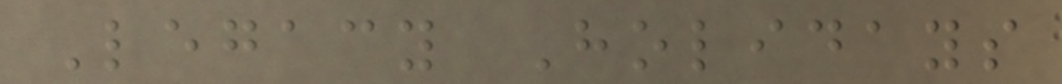Legacy Holidays
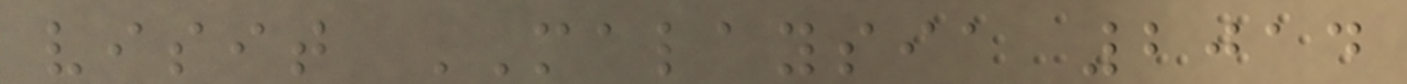visit MALAYSIA 2014
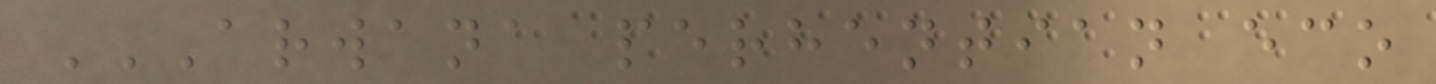ARWANA PERHENTIAN ECO
